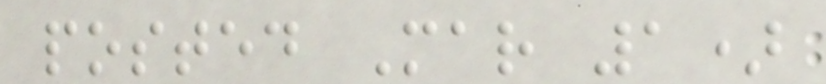posted Mar 1)
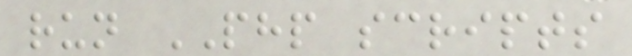run PHP scripts
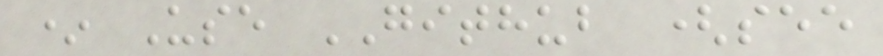* Use GITHUB (see
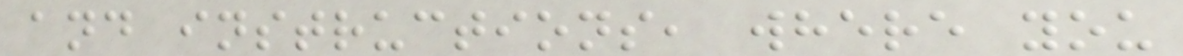and instructions, where you
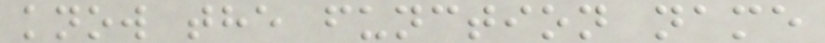know the function name
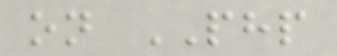on PHP
